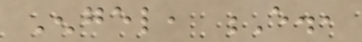Engel, E.,
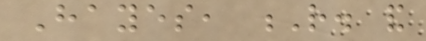Hayes, R. and
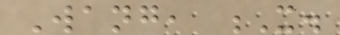Wang, X.
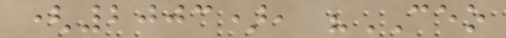(2003), "CEO
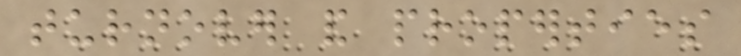turnover and properties
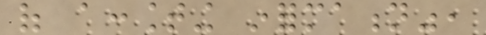of accounting information",
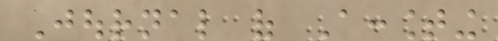Journal of Accounting
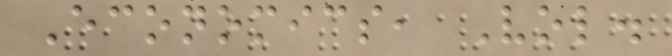Economics, Vol.
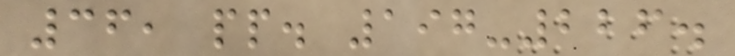36, pp. 197-226.
